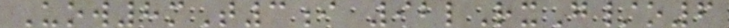Uow8mT3i 92lRxG/o6
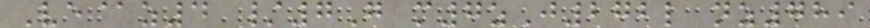Ve@z4 /7G m7zJ272l nz789
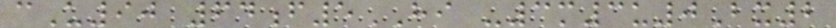cU90 64f5HI -3m3u0Bx2
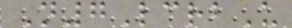N7LcrbU
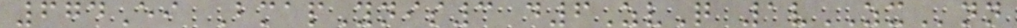674Ei BmapYnis3 d6ZvQ 1vZXnn
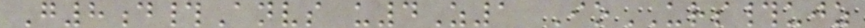G8d#Anvs u4Z1 IoURS#ujz
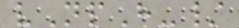vNpH-/
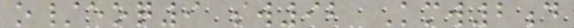o/eoq9 sw92 Kmw2d
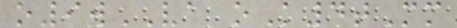o9wVA oK4tMm
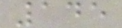145
